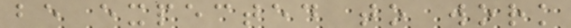be expected to work
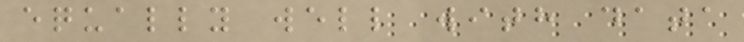equally well with data
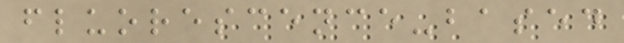fluorescence-based
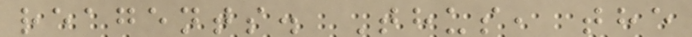reagents. Thus, the
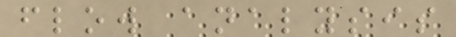flow analysis
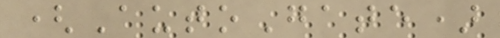(AutoGate)
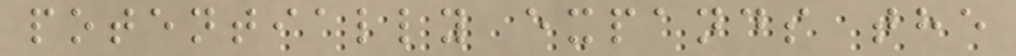potentially expands the
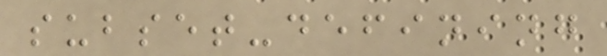subset-defining
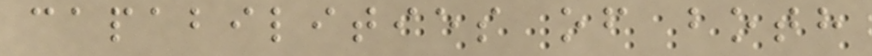capabilities of both
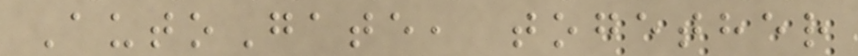AutoGate, together
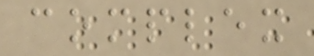complex
